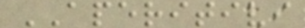APERITIVI
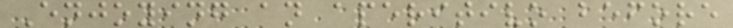Enjoying an aperitivo before
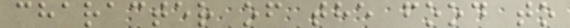character of the food to
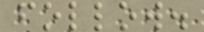follow.
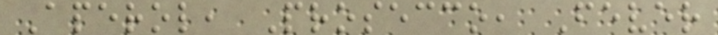Aperol, Prosecco, Fever
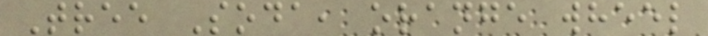Tree Soda, orange wheel
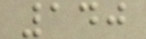140
